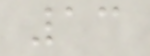13
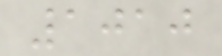1010
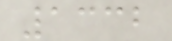1332
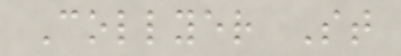Collyer St
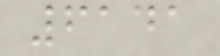6141
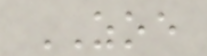ZOE
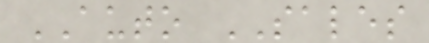AUTO SALES
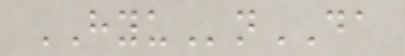HYUnDA
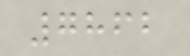7862
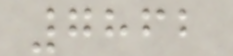7862
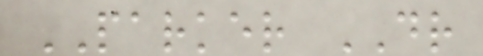PARKER DR
